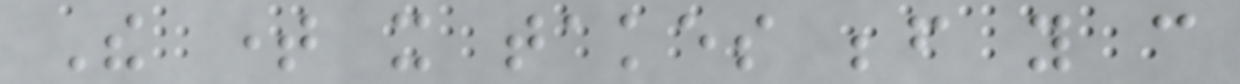The time it takes before you can
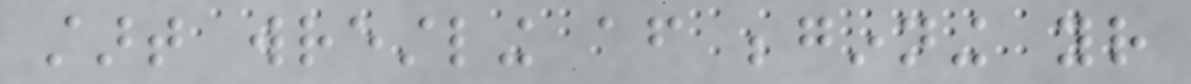start wrestling after beginning your
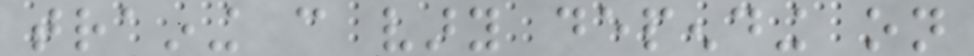training can vary depending on
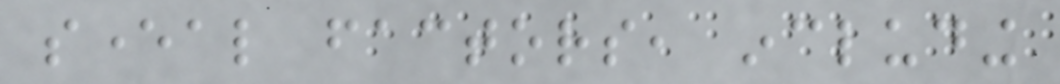several factors, including
